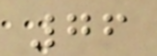76
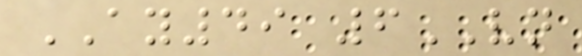AY49 6VN
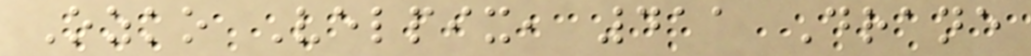Ozko Velpix, 411 Drane
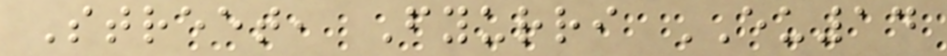Street, Fyurri EU14
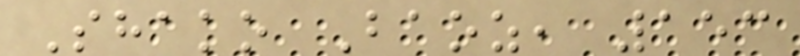Shako Baoz, 153
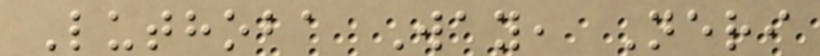Luthoba Way, Neri
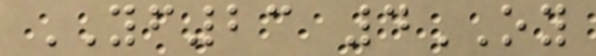YF23 4OY
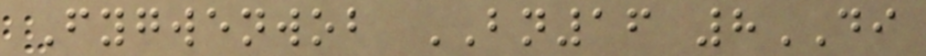Fygwenwob BN16 8DI
